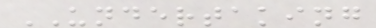UNDERTAKING
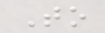To
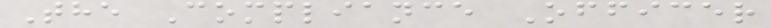The Compliance Officer
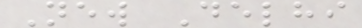New Delhi
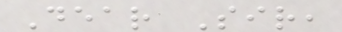Dear Sir,
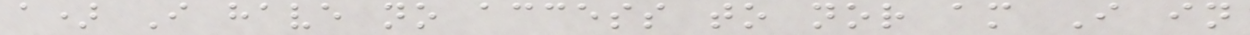a) I have no access to nor am I in
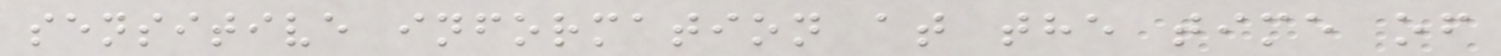sensitive information at the time of
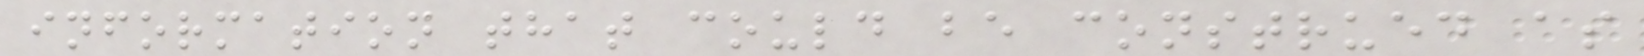information that could be construed as
